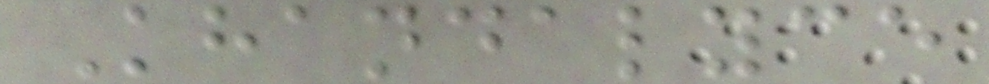Khandalyce
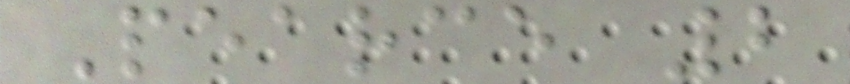Pearce 2
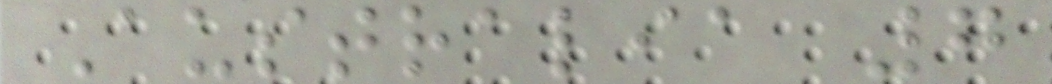Australia 7
